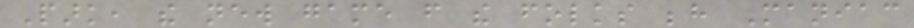Park, the new game from the folks behind Maniac
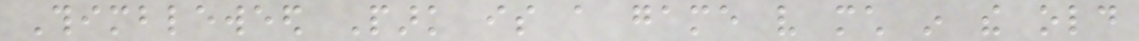Thimbleweed Park is a game very much in the old
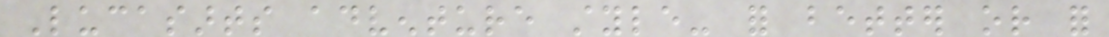Lucasarts adventure style- for better or for
